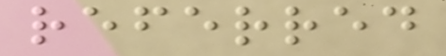referred
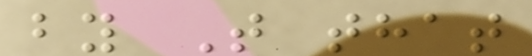by T that
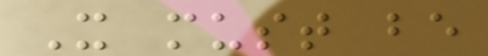X must be
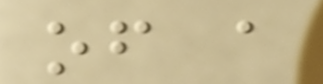of a
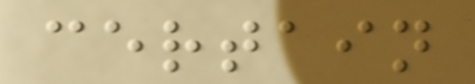certain
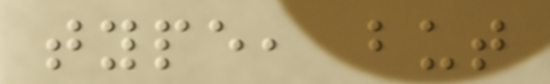type, but
